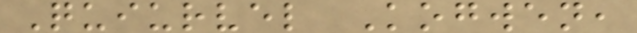Quiurvel Kogwen,
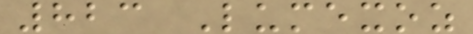823 Lumexoz
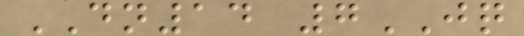DN14 7JQ
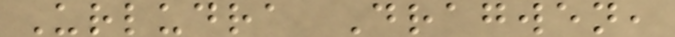Urludra Dragwen,
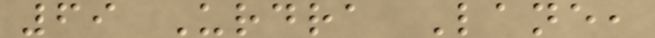69 Urdra Lane,
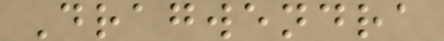Dragwendra
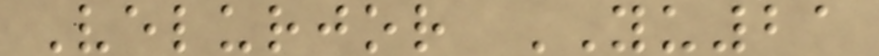Velurjor YU21
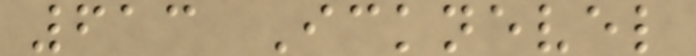613 Icknevel
